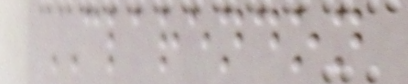CLARENDON
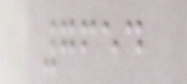7654
